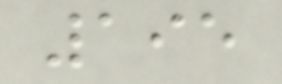195
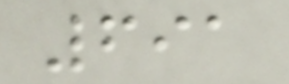691
